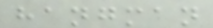hangman
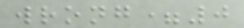wrong=0
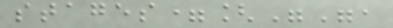stages=["",
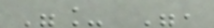"_ ",
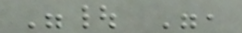"| ",
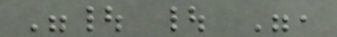"| | ",
